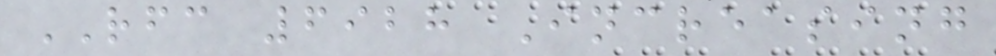RFC 6928 Increasing
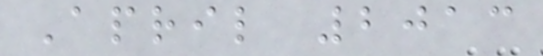April 2013
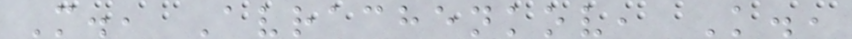M., Avrachenkov, K.,
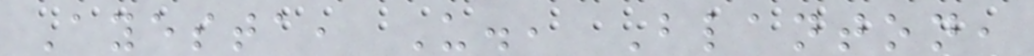Ayesta, U., Blanton,
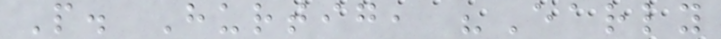P. Hurtig, "Early
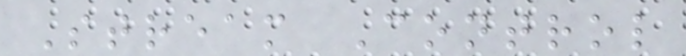Stream Control
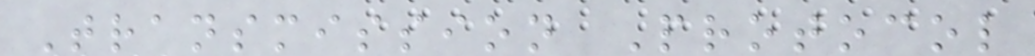Transmission Protocol
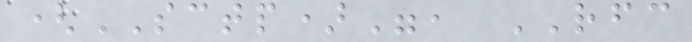(SCTP)", RFC
